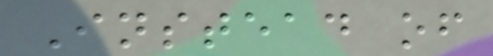Instead of
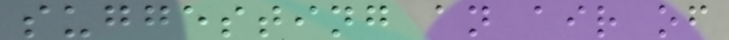suggesting an air of
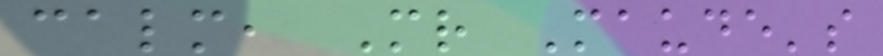calm, Mr Maude's
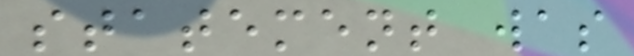statement was
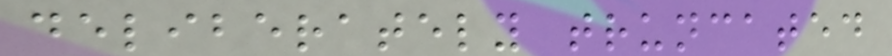deliberately truncated
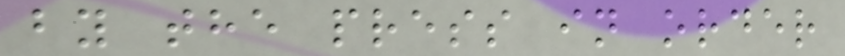by the press in order
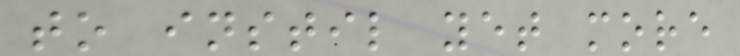to instil yet more
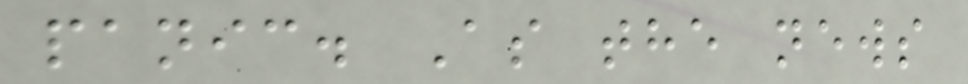panic. As the news
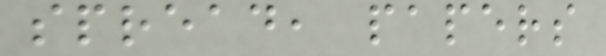spread, papers
